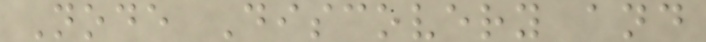Node Discovery and
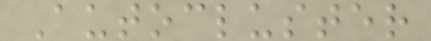Autocluster
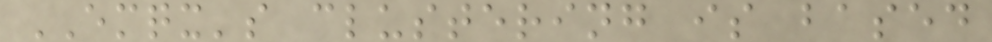EMQX's clustering is based
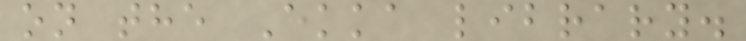on the Ekka library.
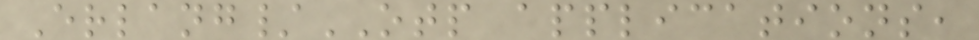Erlang/OTP applications,
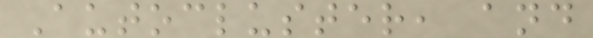Autocluster, and
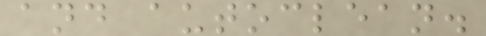and autoclean.
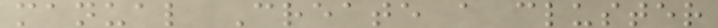manual Create a cluster
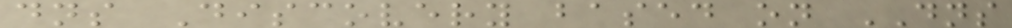dns Discovery based on DNS
